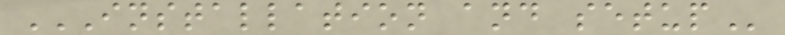INSTALLATION AND SETUP
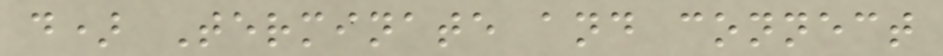d) Terminate and connect
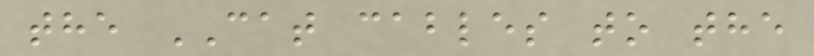the CAT cables to the
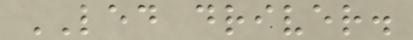LED driver.
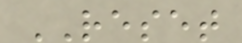RESET
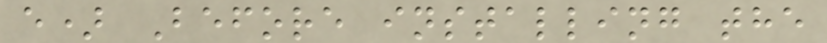e) Before installing the
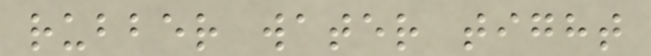rubber water tight
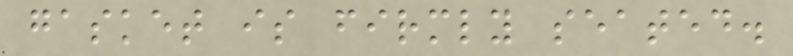gasket is firmly seated.
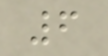6
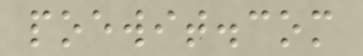poewit.com
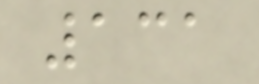131
